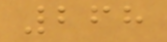268
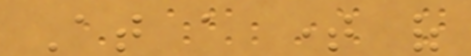At a time of
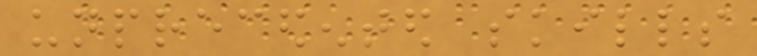unprecedented skills
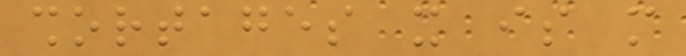shortages it is more
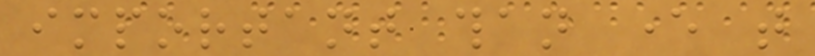important than ever that
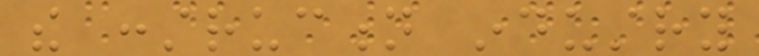the construction industry
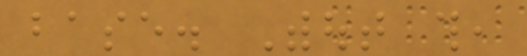base. Without this,
